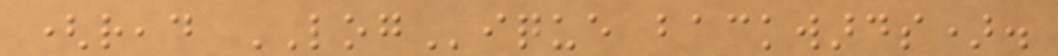(read LOGique backwards).
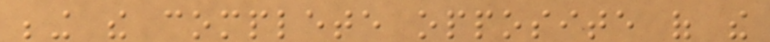being the complete opposite of the
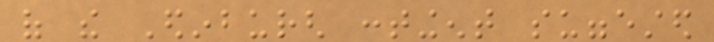of the Edinburgh contingent suggested
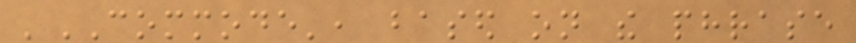'COMMODE', based on the phrase
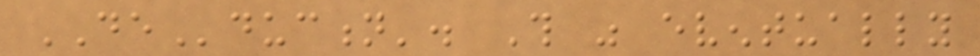DEduction'. This was eventually
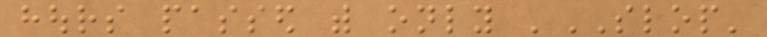hours passed with only 'SLOP'
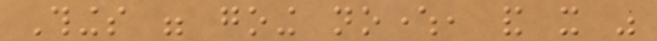Things were going nowhere, and it was
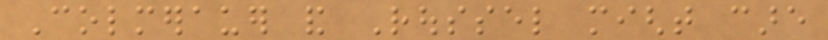Colmerauer and Roussel might care
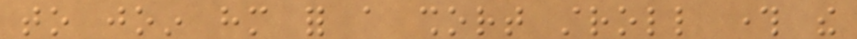to join him for a short stroll through the
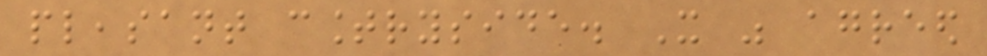pleasant countryside. It was agreed
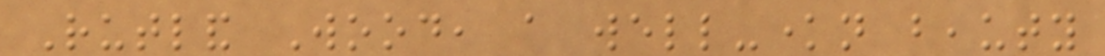Rutland Wood, a well-known beauty
